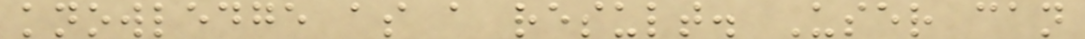knowledge as a result. User can
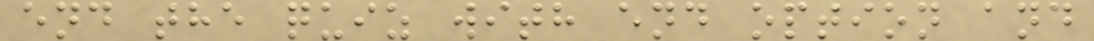end the quiz with end option and
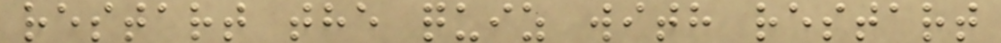restart the quiz with restart
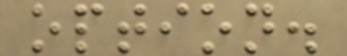option.
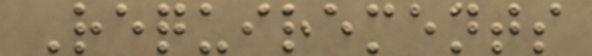Requirements
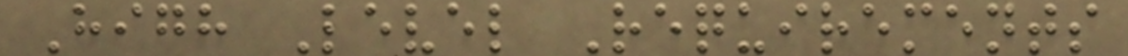High Level Requirements
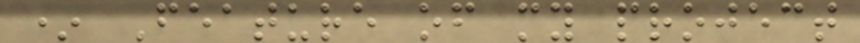* Feature of my project
